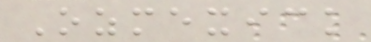Ozmexick
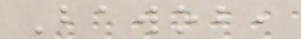Bawob,
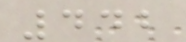442
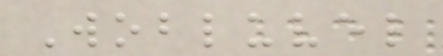Wobluvel
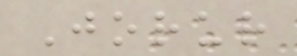Jorur
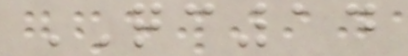QC14
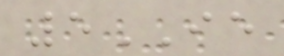5IE
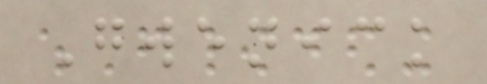Gwenick
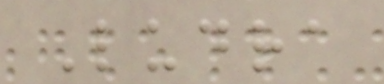Ludra
